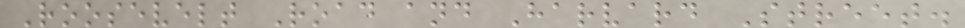Roosevelt Road and Harvard Street.
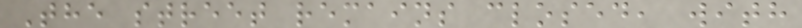The street remains closed, with
